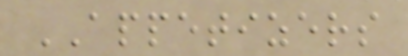APPETIZERS
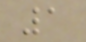1
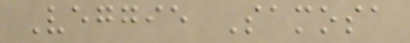Veggie Samosa
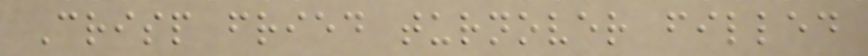Crisp fried turnover filled
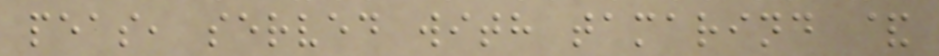peas, served with tamarind &
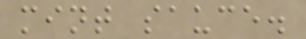mint sauce.
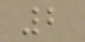2
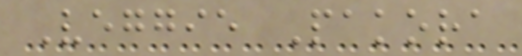Veggie Pakora
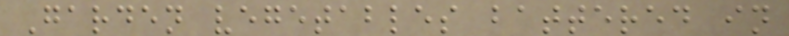Garden vegetables battered in
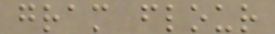gram flour
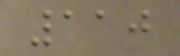110
